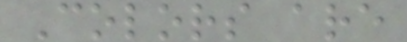Colors are
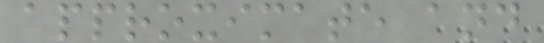approximate and
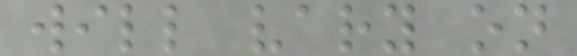will vary on
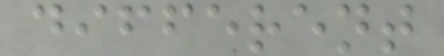different
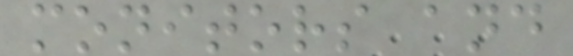monitors and
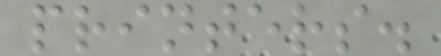printers.
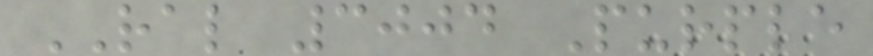RAL 3004 Purple
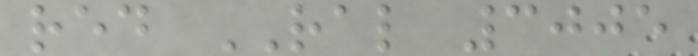red RAL 3005
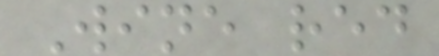Wine red
